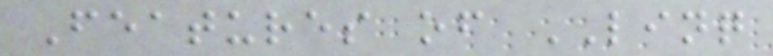Features of LINQ
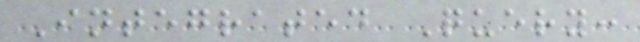Integrated Query:
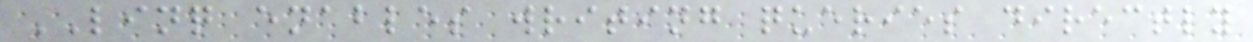LINQ enables writing queries directly
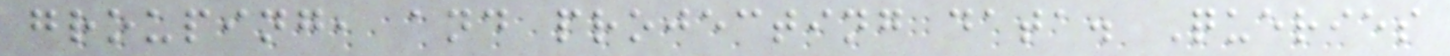grouping, and projecting data. Queries
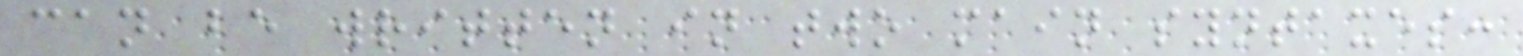can be written in two main syntaxes:
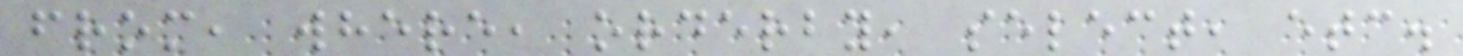from, where, orderby, select, etc.
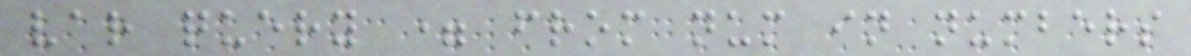var query = from num in numbers
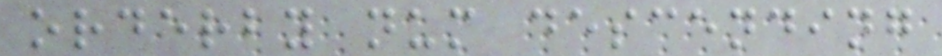orderby num descending
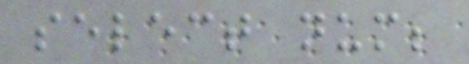select num;
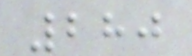280
